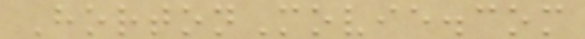HortonMovie.com
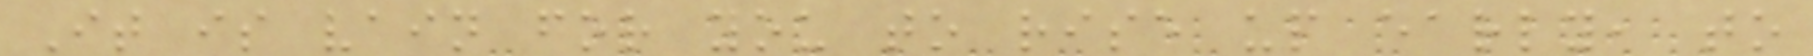It is vain for you to rise up early, to
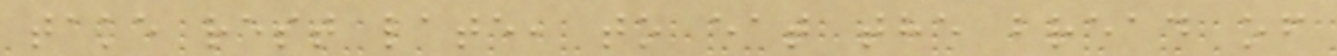take rest late, to eat the bread of
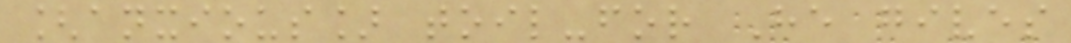[anxious] toil-for He gives
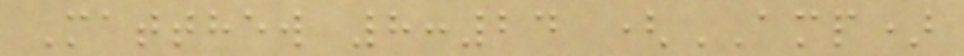Matthew 8:24 (AMP)
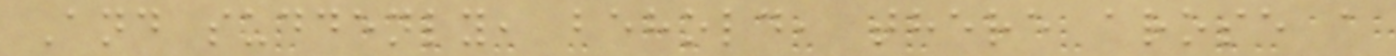And suddenly, behold, there arose a
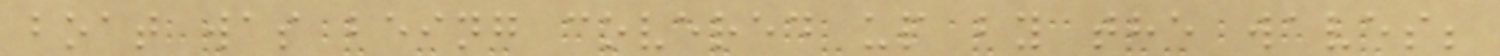boat was being covered up by the waves;
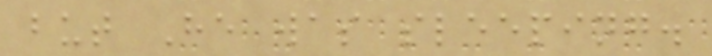but He was sleeping.
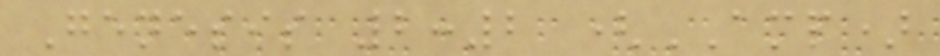Genesis 2:2 (AMP)
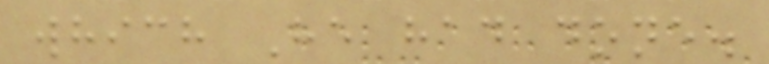which He had done.
